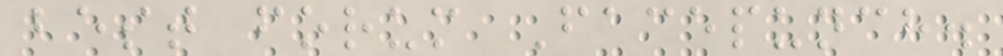best forum Facepunch.
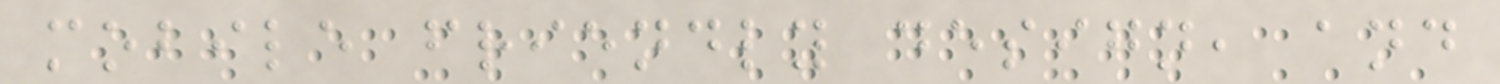mobile friendly design, and
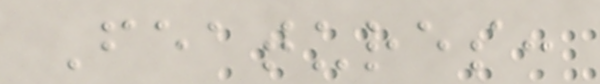Features:
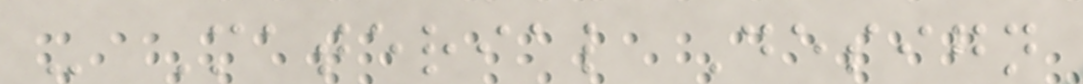- Material Design
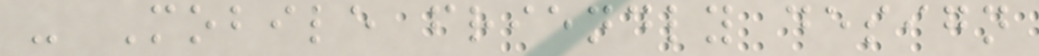- Mobile friendly design
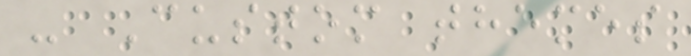- Custom themes
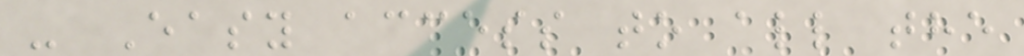- Easy access to all the
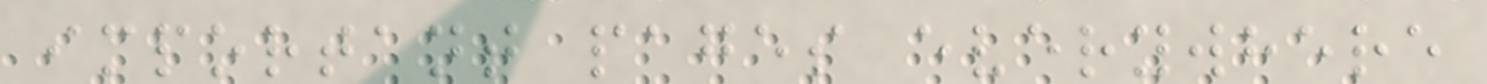important pages everywhere
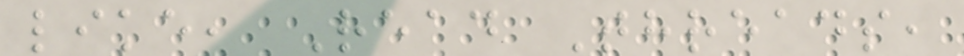like, Read Threads,
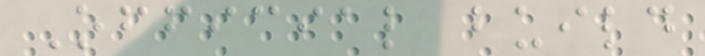Official build
